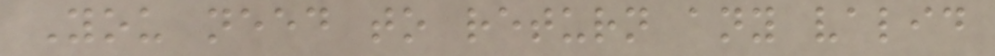You need to return any valid
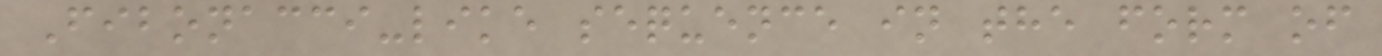Fibonacci-like sequence in the form of
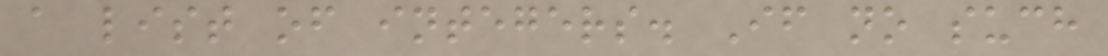a list of integers. If no such
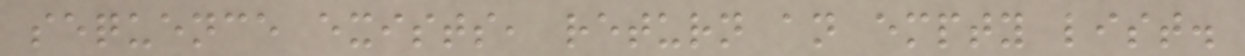sequence exists, return an empty list.
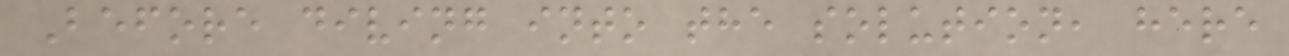Before diving into the solution, here
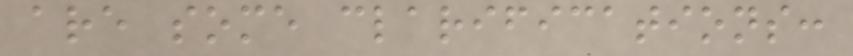are some clarifications:
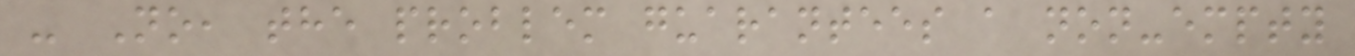- No, the problem guarantees a non-empty
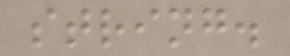string.
